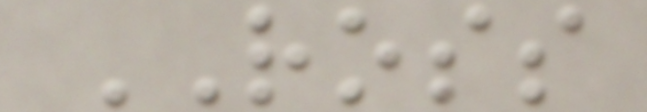ROSS
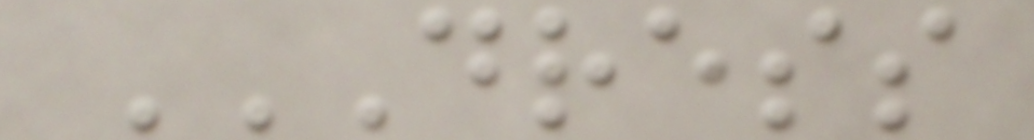DRESS
